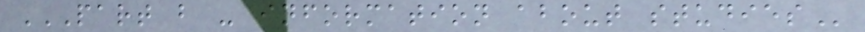PART B - INFORMATION ABOUT STUDIES
